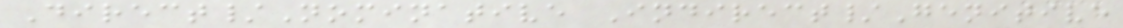Direct/Nominative Indirect/Genitive
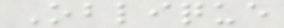Oblique
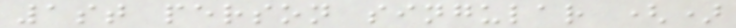1st person singular ()
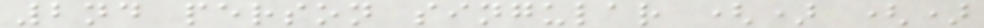2nd person singular () ()
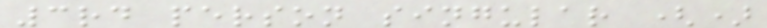3rd person singular ()
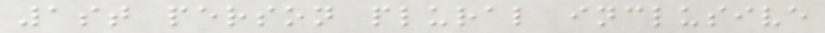1st person plural inclusive
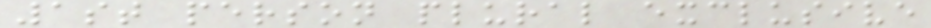1st person plural exclusive
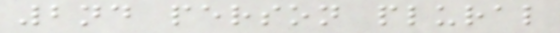2nd person plural
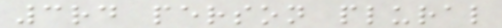3rd person plural
